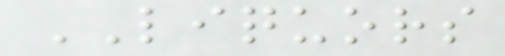LIQUORS
